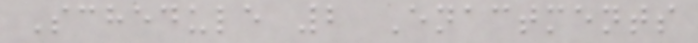Schedule 2 Enactments
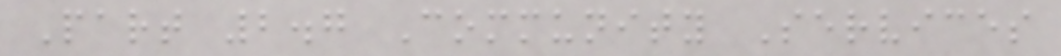Part 2.7 Community Services
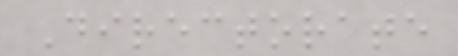Directorate
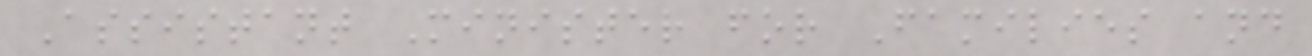Assistant Minister for Families and
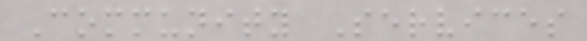Community Services
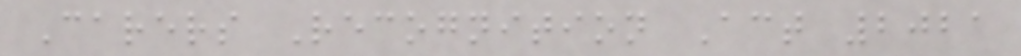Carers Recognition Act 2021
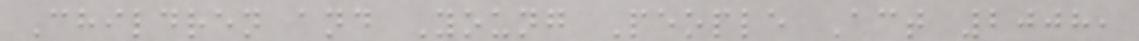Children and Young People Act 2008,
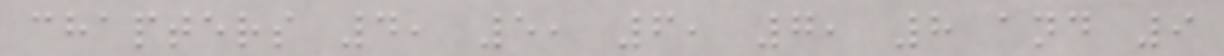chapters 4, 5, 6, 7, 8 and 9
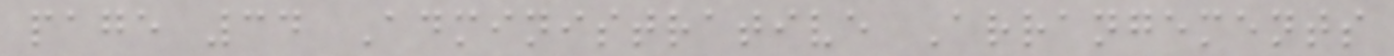page 34 Administrative Arrangements
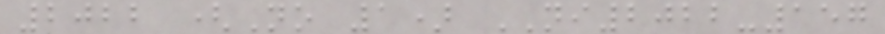2022 (No 1) NI2022-157
